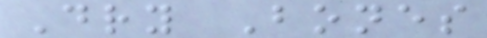Dry Bones
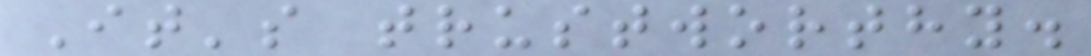It's trustworthy.
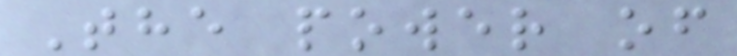The power of
